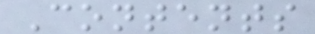Contents
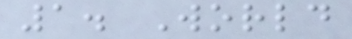1. World
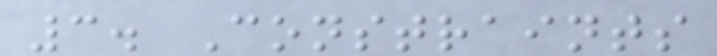3. Constraints
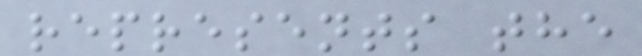represents the
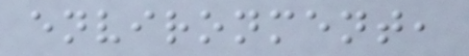environment,
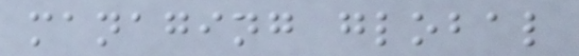managing global
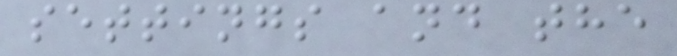settings and the
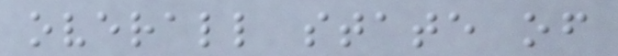overall state of
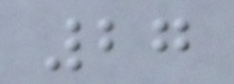27
